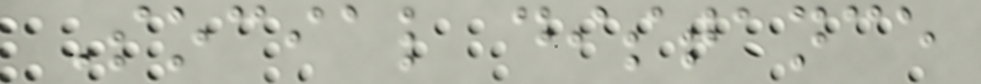Social distance
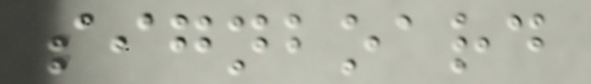signboard
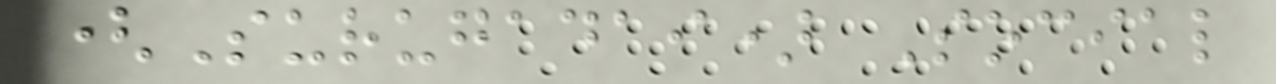(Surugadai) Social
